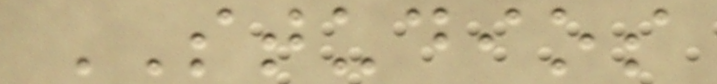STUDIOS
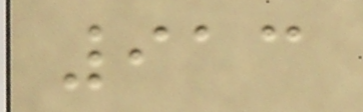913
